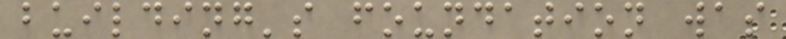building's foundation was
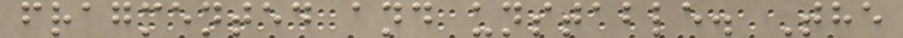fragmented and unstable. The
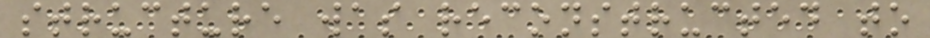structure was reconstructed to
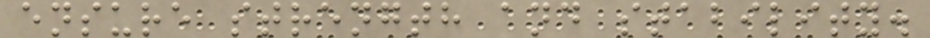ensure strength and stability.
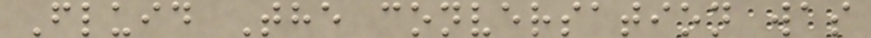Fluid The conversation was
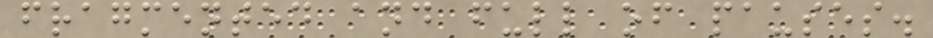fragmented and full of pauses.
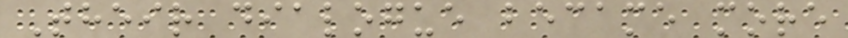Their dialogue became more
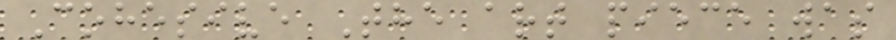Cohesive The art piece was
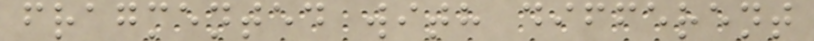fragmented with different
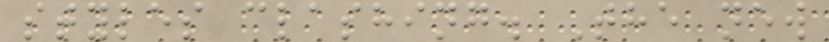styles clashing. The new
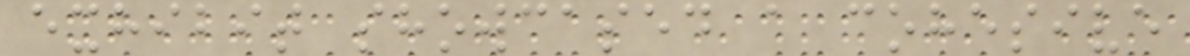exhibit showcased a cohesive
